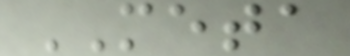META
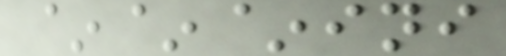~~~ini
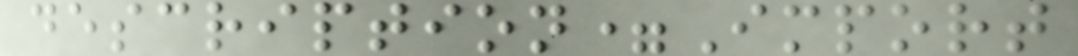description=Import
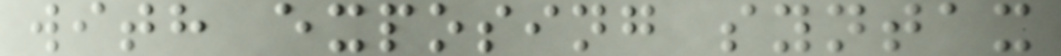with exposing syntax
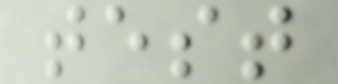test
